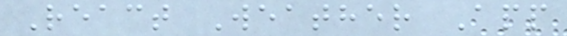React Weather App
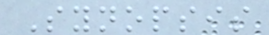Synopsis
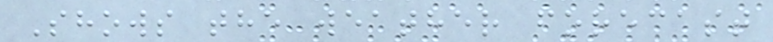Shows the weather forecast
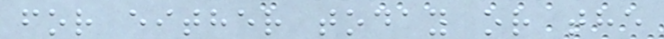for either today or the
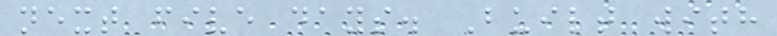next five days. Built with
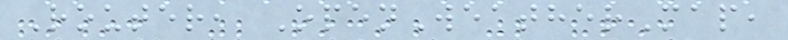Router, OpenWeatherMap,
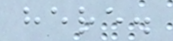here.
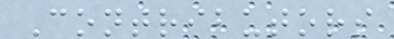Contributors
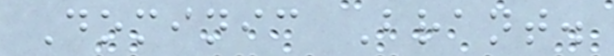Dominic Brant.
